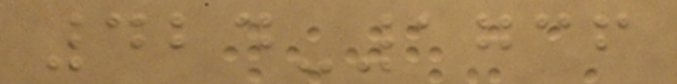424-1736
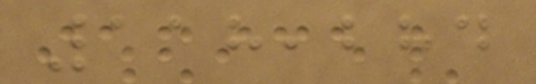118,284
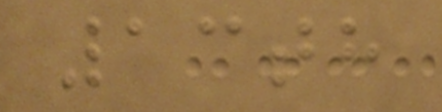13th
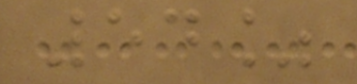54%
